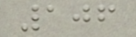106
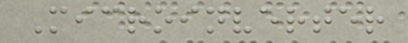Microinverter
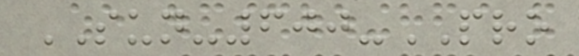SUN-600-PRO
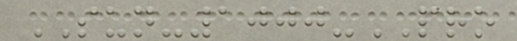SUN-1000-PRO
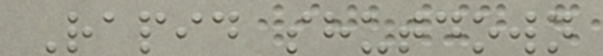Rapid shutdown
